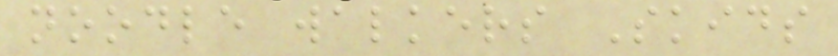noodle walkers Skids
